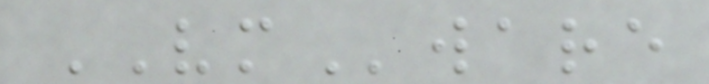VMware
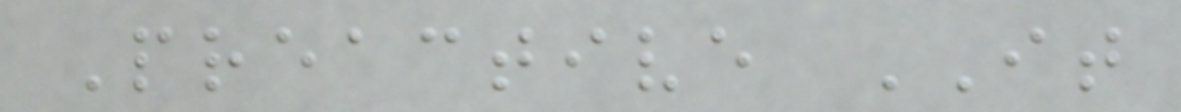Preactive IT
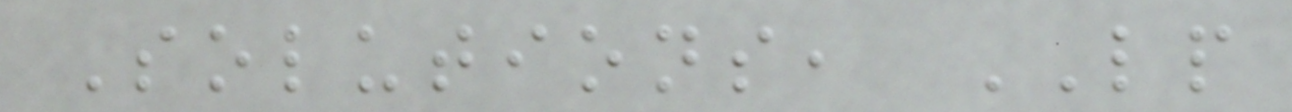Solutions, LP
